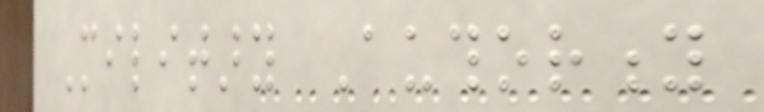Military Authority
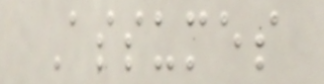Assumes
